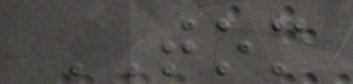TOM
